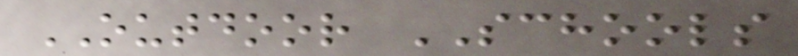OUTDOOR SCHOOLS
